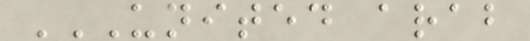UNITED ARAB
